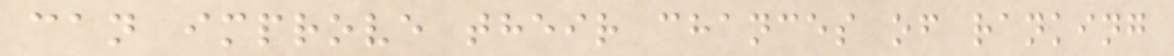can improve their chances of ranking
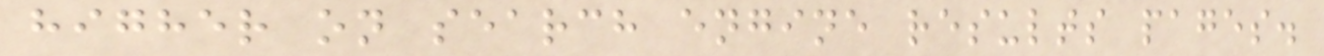higher on search engine results pages.
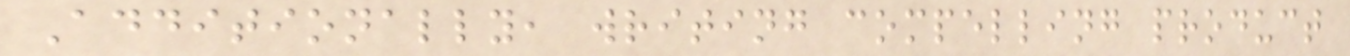Additionally, writing compelling product
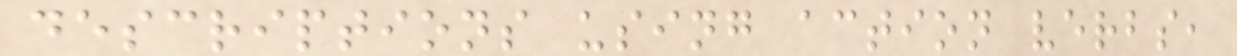descriptions using action verbs,
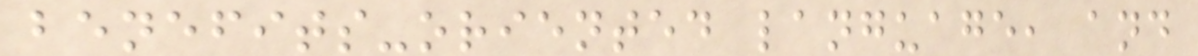benefits-oriented language, and
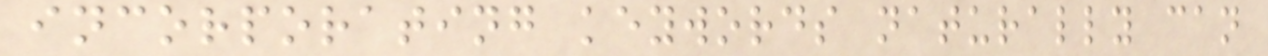incorporating keywords naturally can
